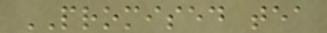PROMISED tea
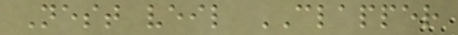Nest veil CLAPPER
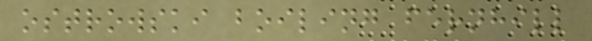ostrowski boiling fernhill
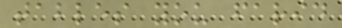tables you farid
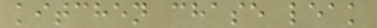kitchen chase leak
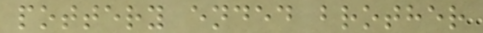pottery ended brother
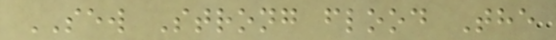SEW Strong flood The
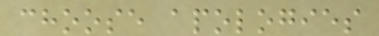choose apologies
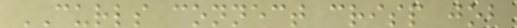CURLS connect crisp job
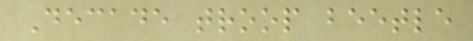Decade troop beetle
